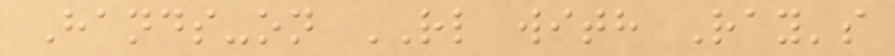Hands-on RL with Ray's
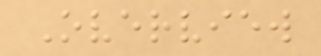Overview
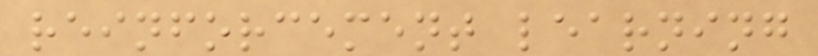reinforcement learning
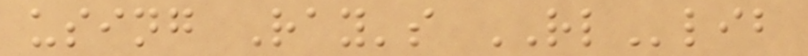using Ray's RLlib
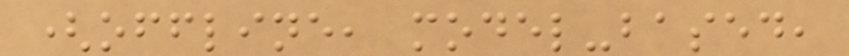(offline, model-based,
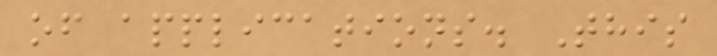of applications. This
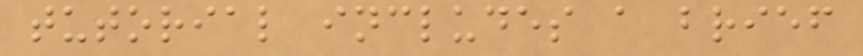tutorial includes a brief
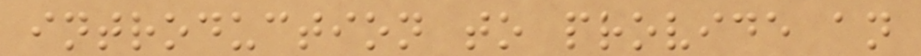introduction to provide an
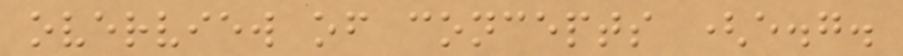overview of concepts (e.g.
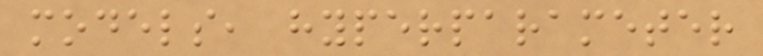models, hyperparameter
